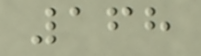168
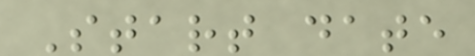Start date
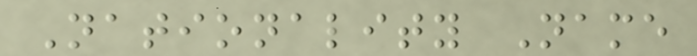Nationality Name
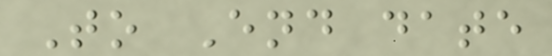To End date
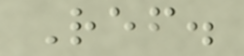Ref.
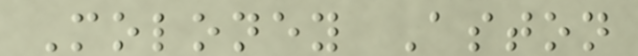Moloney Aston
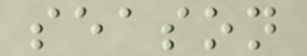season
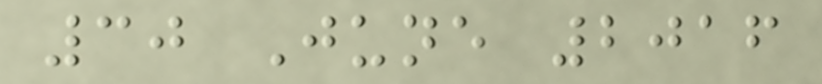30 June 2016
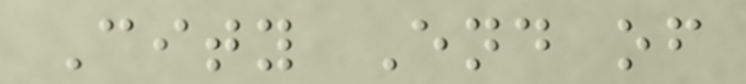City End of
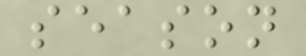season
